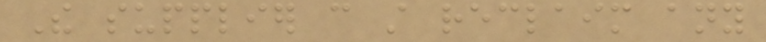The supplier can still reclaim any
